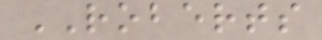ROBERTS
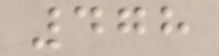478
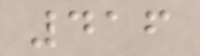416
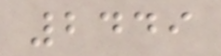2449
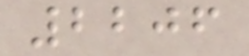2206
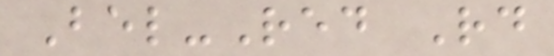Bel-Red Rd
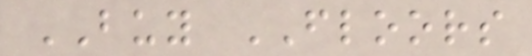BUY FLOORS
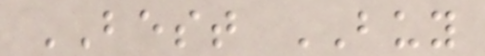BEST BUY
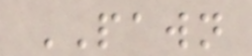PAWN
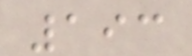193
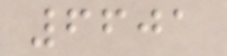6601
